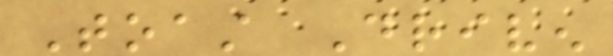Toast Driven
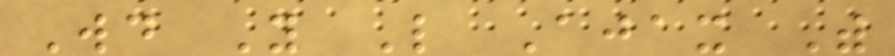Would You Like Ajax With
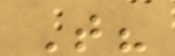That?
